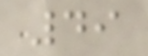49
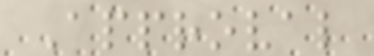Approval
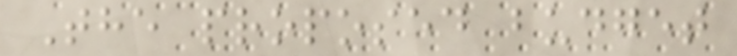The proposed budget
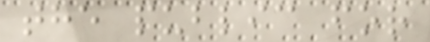the public for
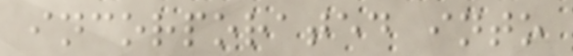incorporated into
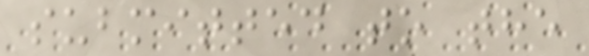submitted to the
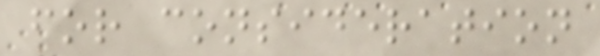for consideration
